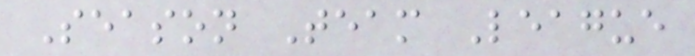Season Team League
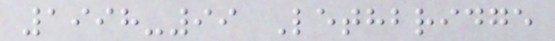1998-99 Lethbridge
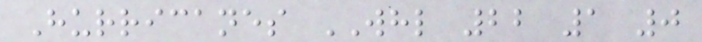Hurricanes WHL 22 1 0
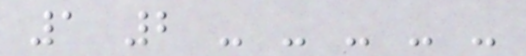1 2 - - - - -
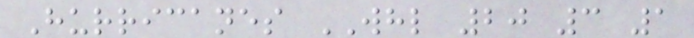Hurricanes WHL 20 3 1
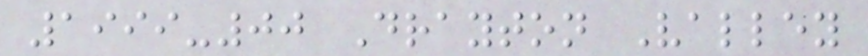1999-00 Drayton Valley
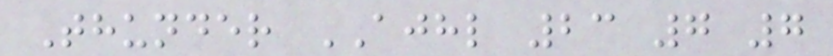Thunder AJHL 23 7 7
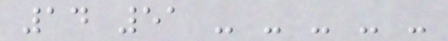14 51 - - - - -
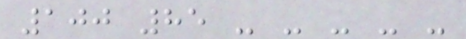100 85 - - - - -
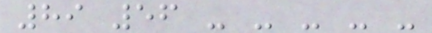89 56 - - - - -
